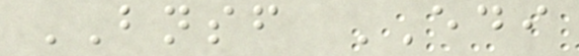BNSF EDI
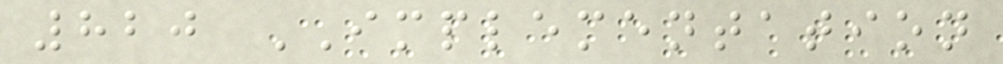820 IMPLEMENTATION
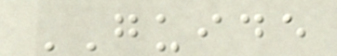GUIDE
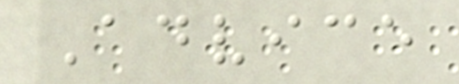Advice
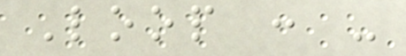Loop : -
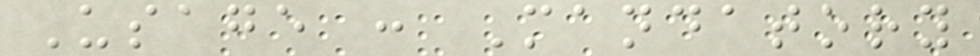Usage : Mandatory
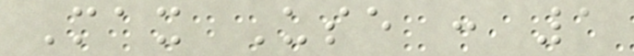Max Use : 1
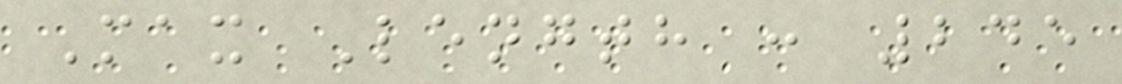Max Length : 245
